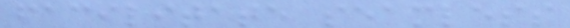facilitate seamless
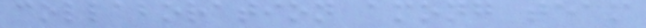collaboration among team
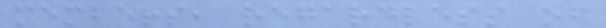members, regardless of
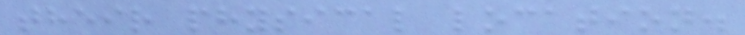their physical location.
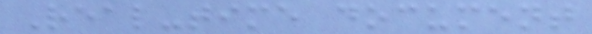Real-time document
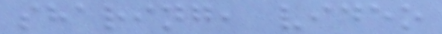sharing, video
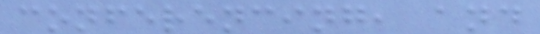conferencing, and
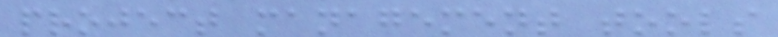project management tools
